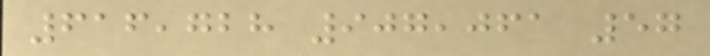616,728 907,061 57
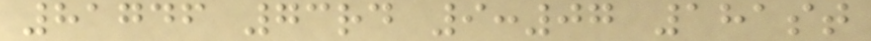81746 73rd 9:07 181st
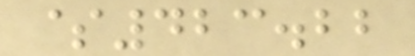$423.22
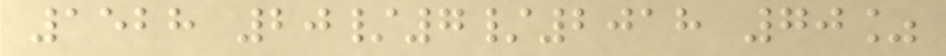1528 20/7/2018 70%
